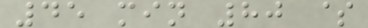45 min 80 $
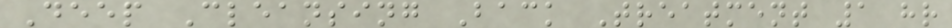Deep Cleansing Back Treatment 1 hr
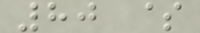80 $
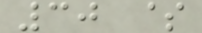30 $
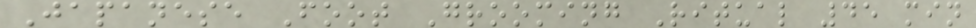Japanese Foot Grooming Ritual 45 min
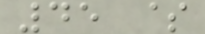45 $
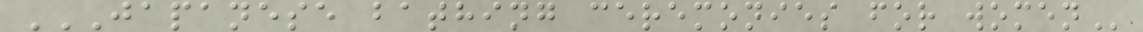JAPANESE BATHING CEREMONIES FOR WOMEN
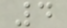4
